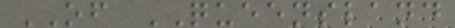OF QUEENSLAND
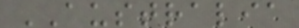AUSTRALIA
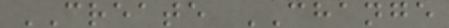CREATE CHANGE
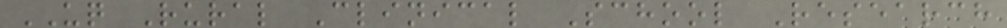UQ Rural Clinical School Research
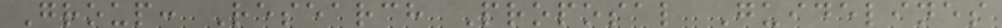Group: Research Proposal Guidelines
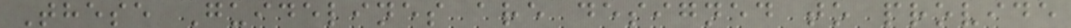These Guidelines are designed to provide
